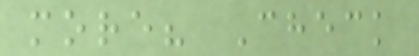more? Check
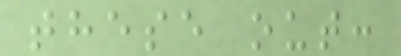these out:
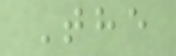The
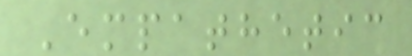Empathetic
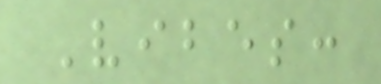Vibes:
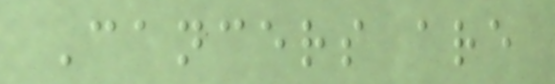Cancers are
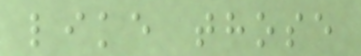like those
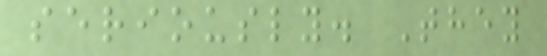seriously. They
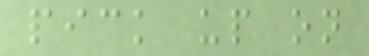pick up on
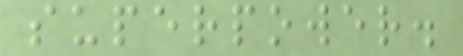superpower.
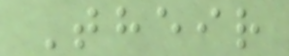Their
